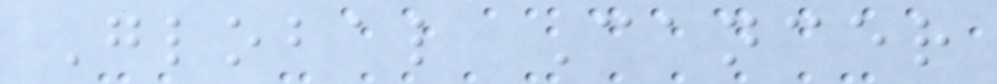Global Cancer
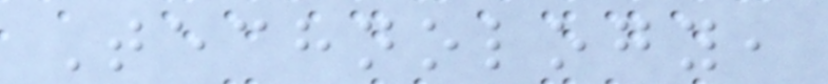Technology,
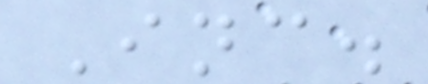Inc.
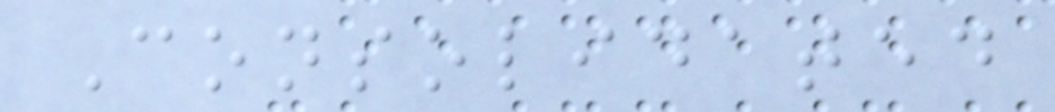Consolidated
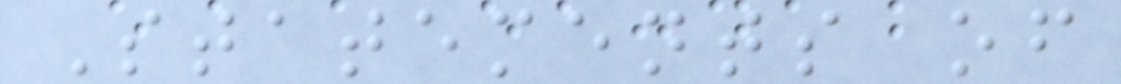Statements of
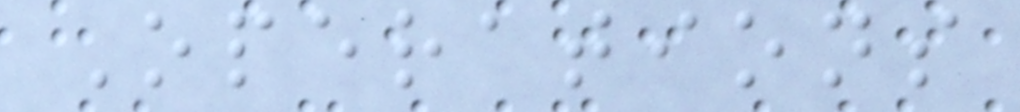Operations
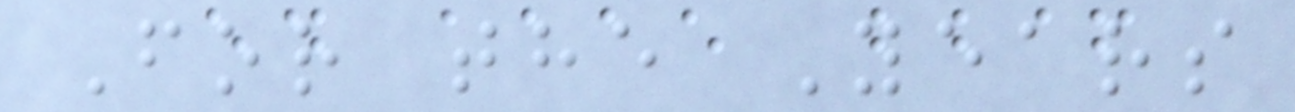For the Years
